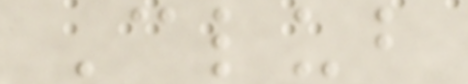Club
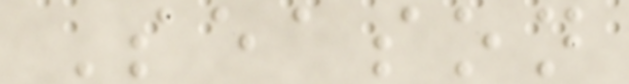Season
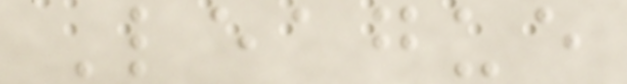League
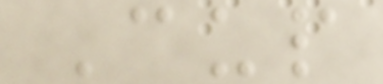Cup
